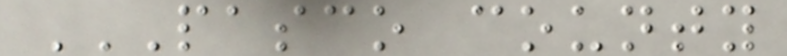PASCO COUNTY
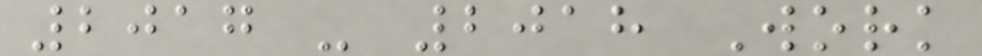2017 - 2018 Work
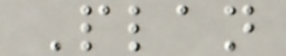Plan
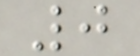0
